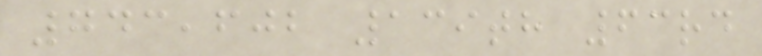743,602 139th 63rd
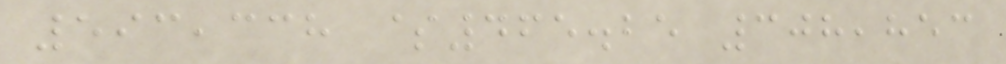593,338 $465.25 308,853
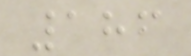186
